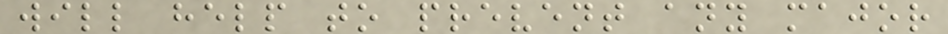will help to prevent any major
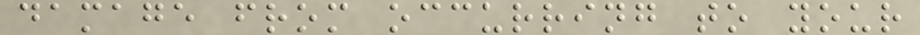damage from occurring to your
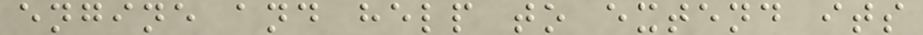engine and help to extend its
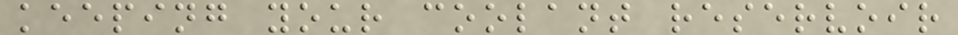keeping your coolant reservoir
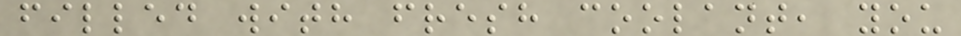filled with fresh coolant, you
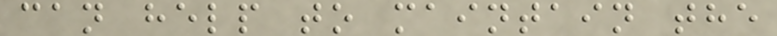can help to maintain the
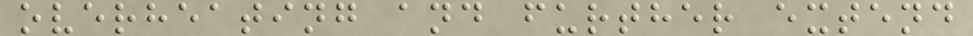overheating and further extend
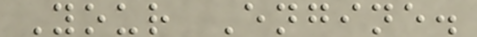Your Engine.
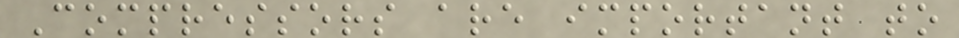Compressors are important to
